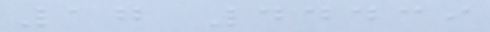17 44439
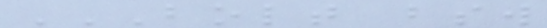BOLT BSW
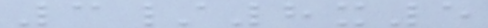3/8x5
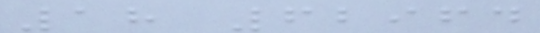18 62964
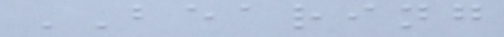BEARING
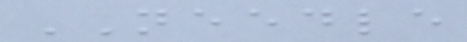NEEDLE
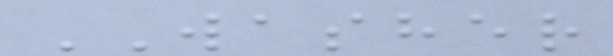WASHER
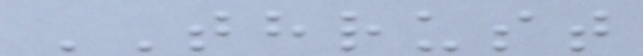THRUST
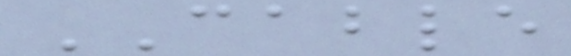CABLE
